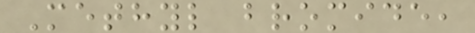Methyl bromide,
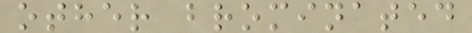other brominated
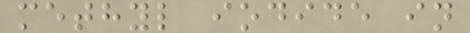methyl iodide in
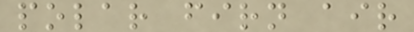polar firn air
